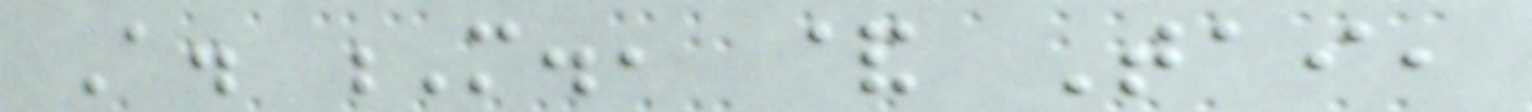A. M., & Tai,
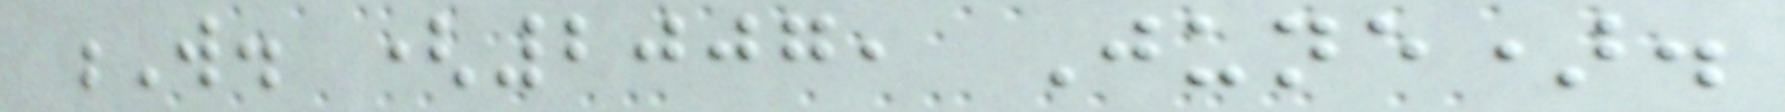W. (2007, June).
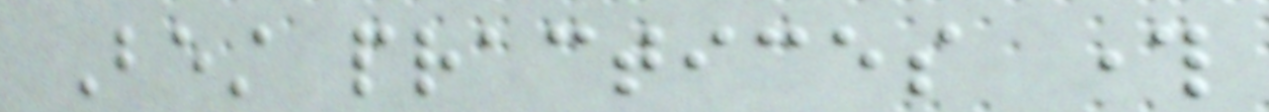Best practices through
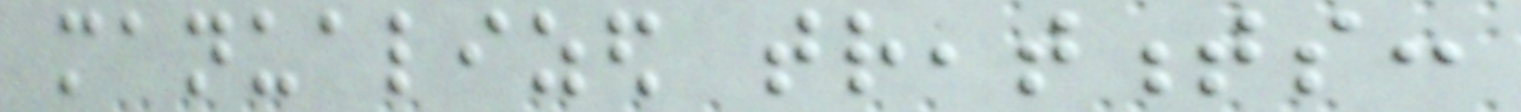manualized treatments:
